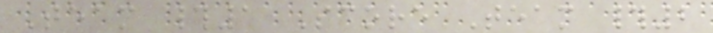Team #1 Score Team #2
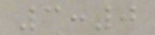3:0
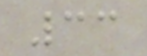33
